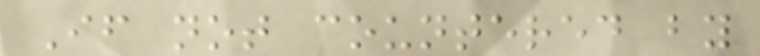If not countered by
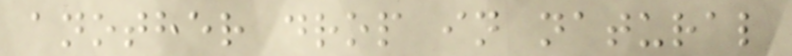another drop in natural
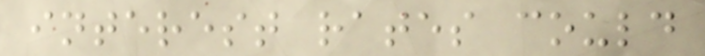interest rates could
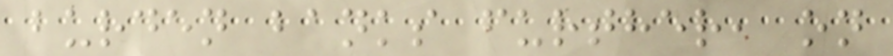burden banks further, on
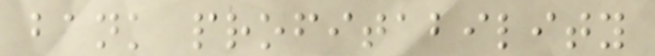bank profitability
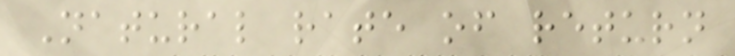Natural rate of return
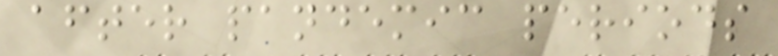after pandemic periods
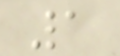1
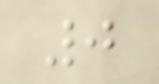0
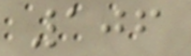106
